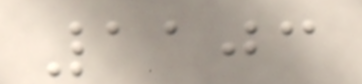1103
